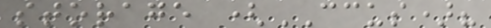storage (CCUS)?
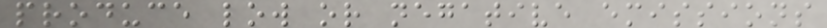produce low or negative emissions
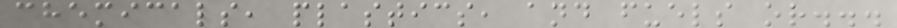chemicals, plastics, and fuels or...
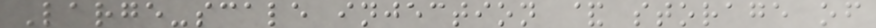Large-scale injection & storage of
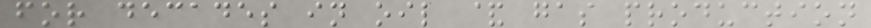for decades in oil & gas production
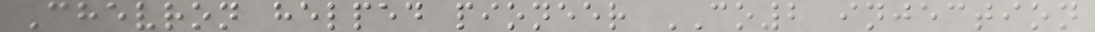Chevron helped pioneer CO2 injection
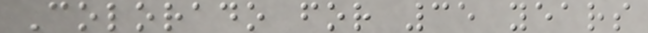Colorado for 35 years
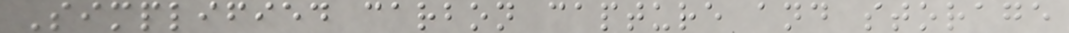Simplified carbon capture and storage
